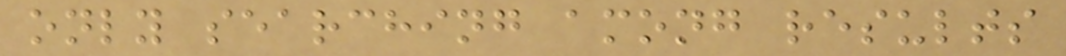only searching among results
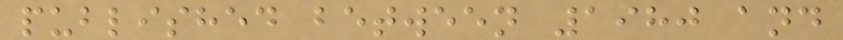published between 1980 and
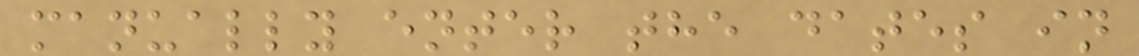manually enter the dates in
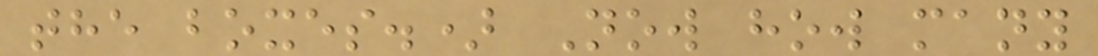the boxes.) Now how many
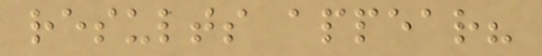results appear?
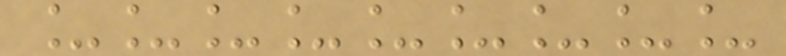_________
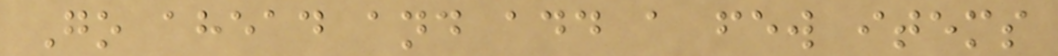Go ahead and add a few items
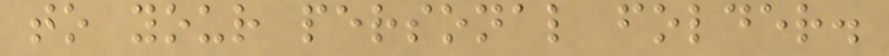to your personal folder.
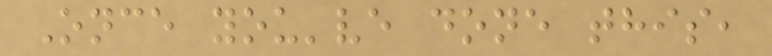Once you've done this,
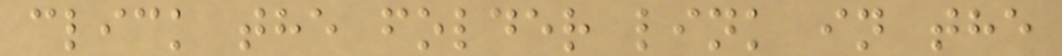click the folder link in the
